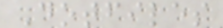Dotfiles
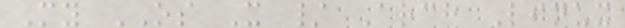My OS X / Arch Linux
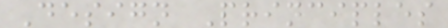Design Principles
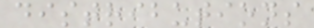distributions
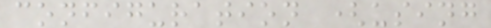configuration (using
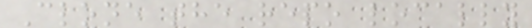Clone the repo locally
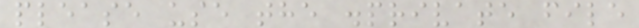please use the .private file
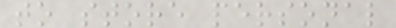to store personal
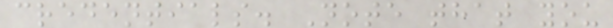credentials. Note that you
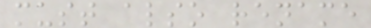must also rename
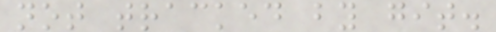not tracked by git.
